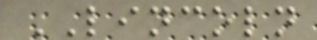LINCOLN
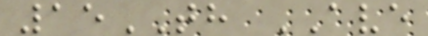15TH AVE
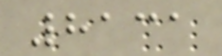8131
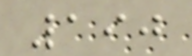190
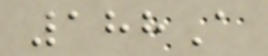188A
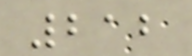212
